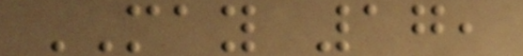MAY 17,
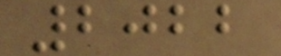2022
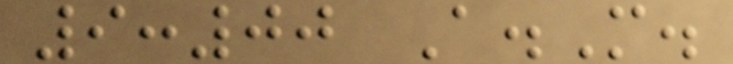9:00 A.M.
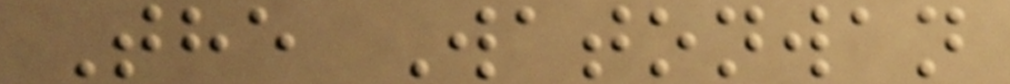The Watonwan
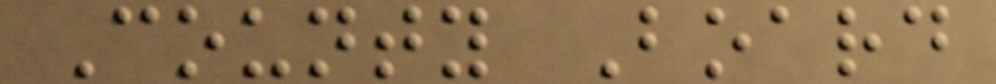County Board
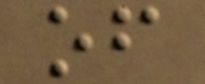of
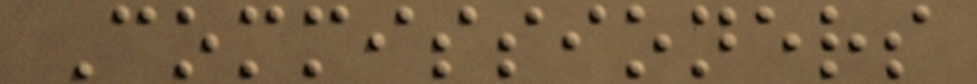Commissioners
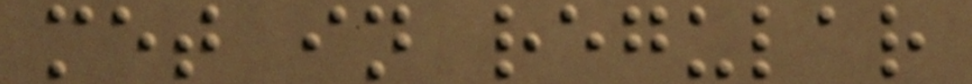met in regular
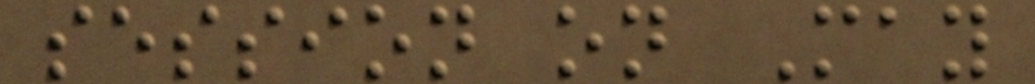session on May
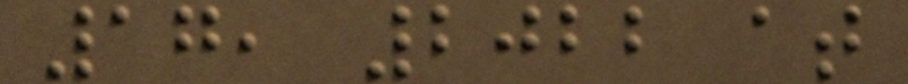17, 2022 at
